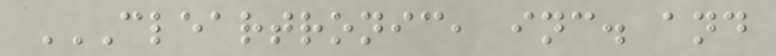CLEARTRONIC, INC. AND
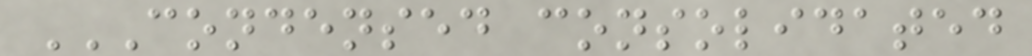CONDENSED CONSOLIDATED
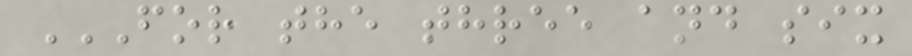FOR THE THREE AND SIX
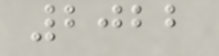2022
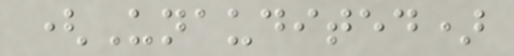(Unaudited)
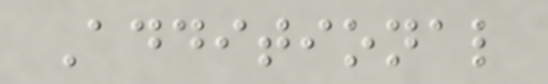Additional
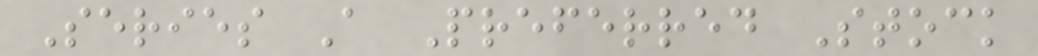Series A Preferred Stock
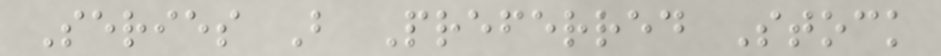Series B Preferred Stock
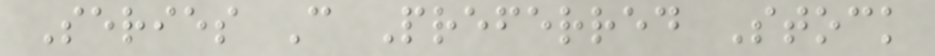Series C Preferred Stock
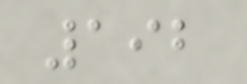192
